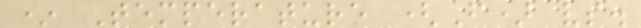* Temperature (F) vs.
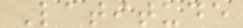Latitude
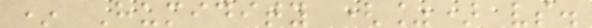* Humidity (%) vs.
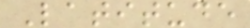Latitude
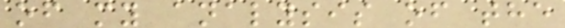of my analysis of the
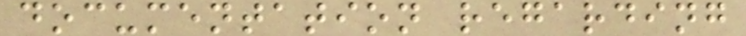documentation regarding
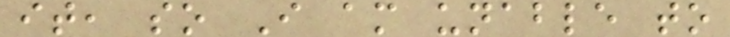it, so I am unable to
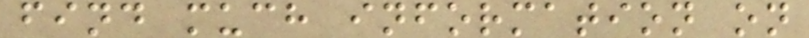find much information on
